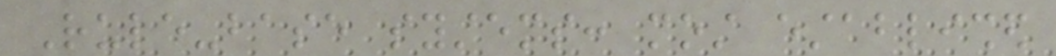Rule-base systems: most established
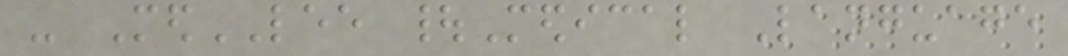- MedLEE |Medical Language
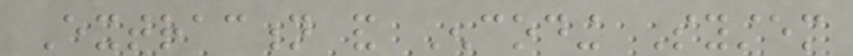Extraction and Encoding System
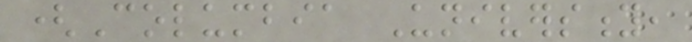(Columbia University,
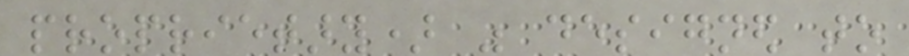proprietary) was designed to
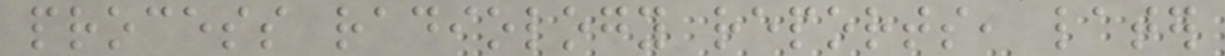process radiology reports, later
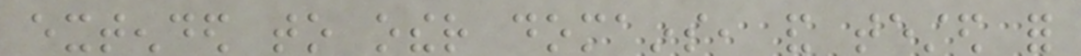extended to other domains, and tested for
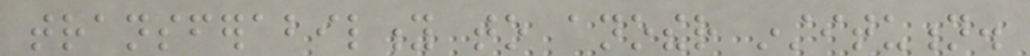transferability to another institution.
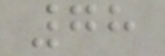78
